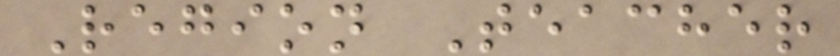Region Teacher
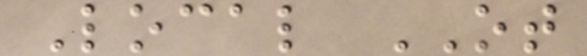Local OT
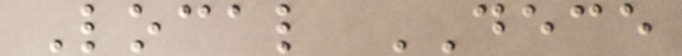Local DECE
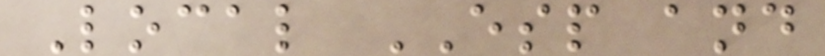Local ESP and
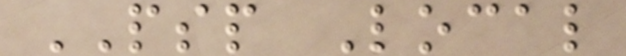PSP Local
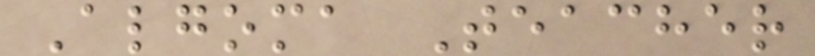Algoma Teacher
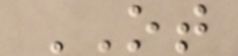OT
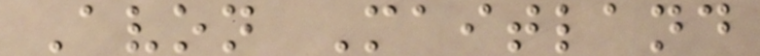Avon Maitland
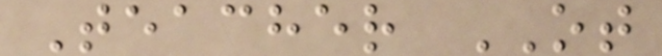Teacher OT
